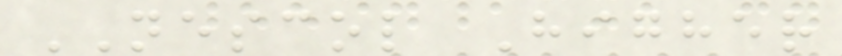NESCOL Higher
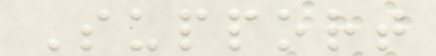Support
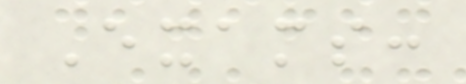Exams:
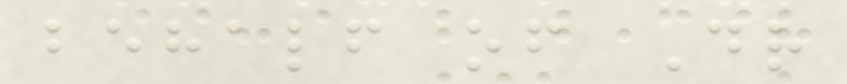behalf of Dr
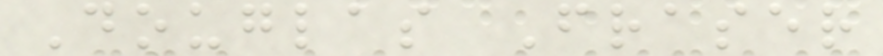Douglas Fraser
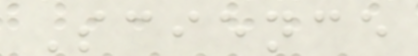Science
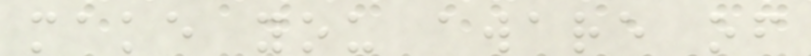make you aware of
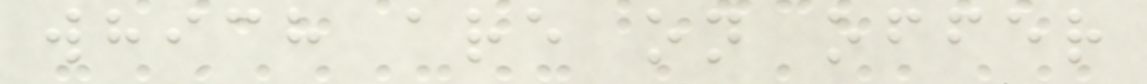which are on offer
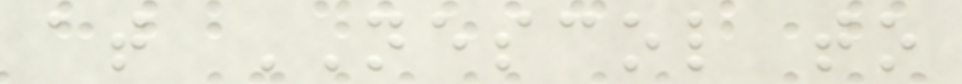at NESCOL to
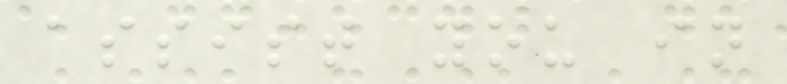assist you in
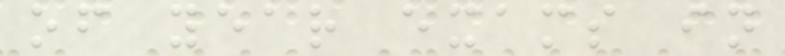of year exams in
